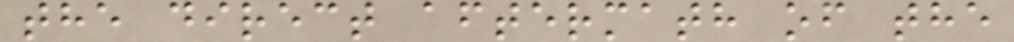the direct aftermath of the
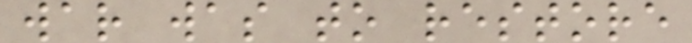war was to restore
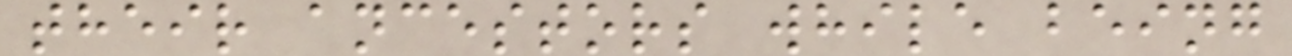their ancestors while being
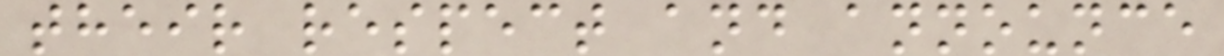their respect and announce
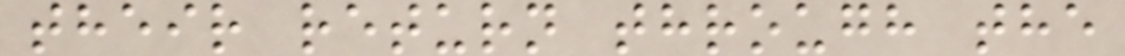their return through the
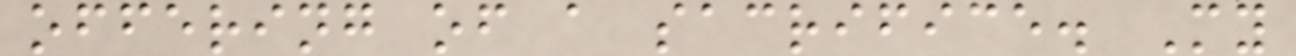offering of a sacrifice. My
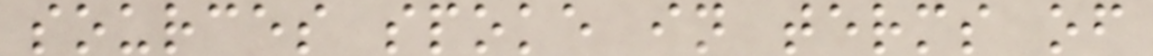sources spoke in terms of
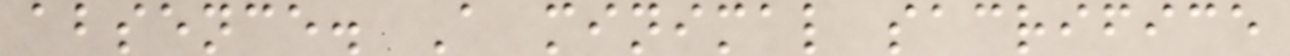absence. A minimal sacrifice
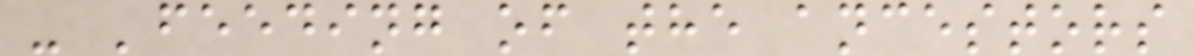- 'feeding of the ancestors
